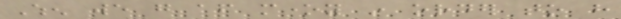When we go after money in order to have
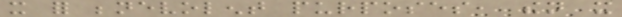it for benevolent purposes, then it
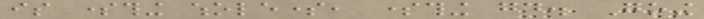is something wholesome, something good. Going
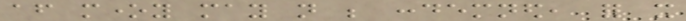after money may not be condemned, for it
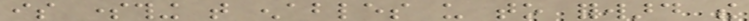is something that enables us to forward the
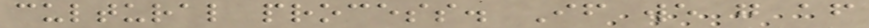cultural process. If we go after
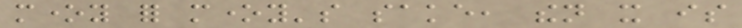money for money's sake, then it is
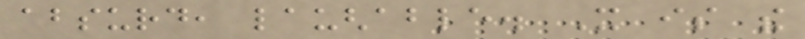absurd, laughable. It is the
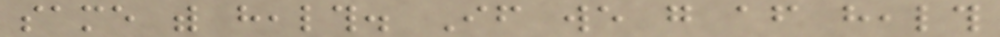same with health. If we go after health
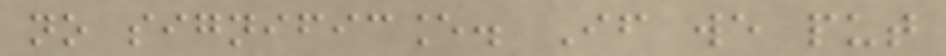no significance. If we put
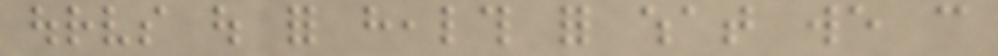ourselves out for health for what we can
